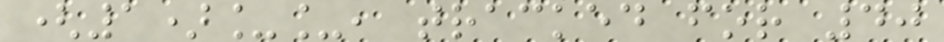(1)__, tracked for 40
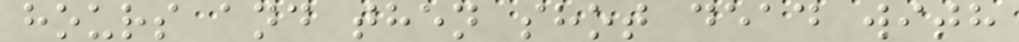hours and then shot dead with
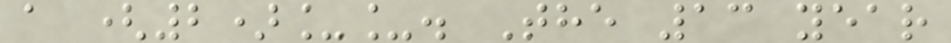a (2)__. The 13 year
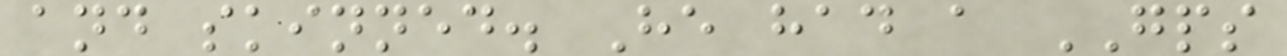and skinned. He had a GPS
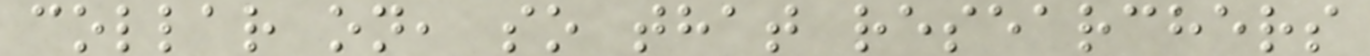collar on, so that researchers
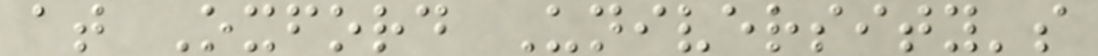at Oxford University's
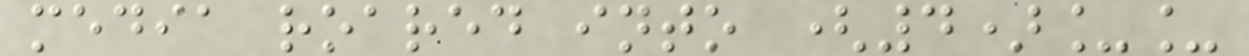media roared into (4)__
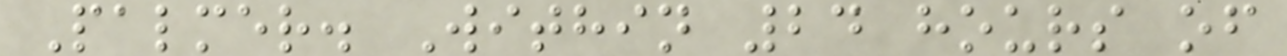Palmer. Within 24 hours of
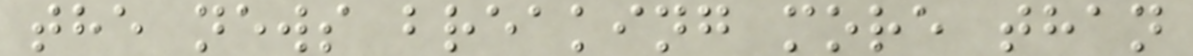the news breaking more than
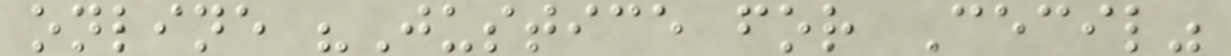online "Justice for Cecil"
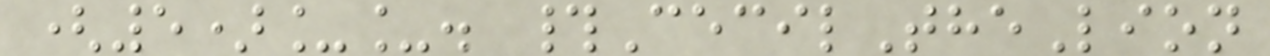(5)__. #CecilTheLion
